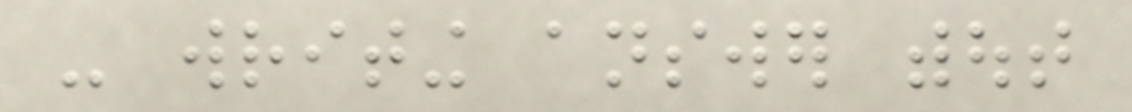- writing answer without
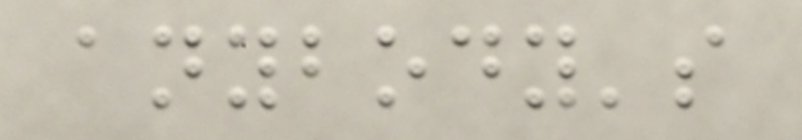anybody's
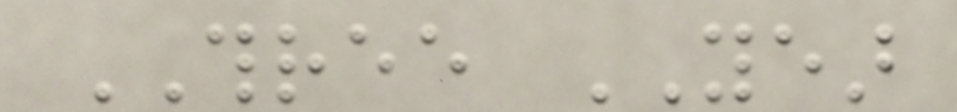THREE YEAR
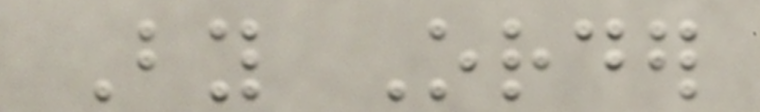By Order
